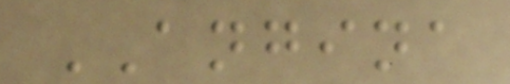ANGINA
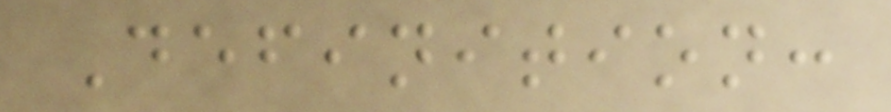Definition:
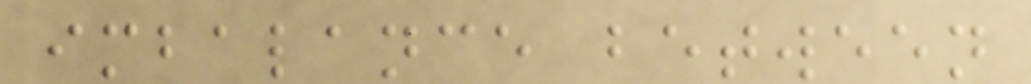imbalance between
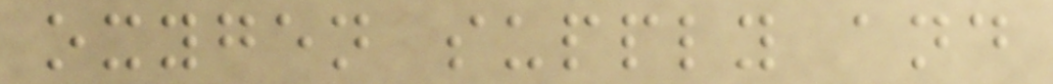oxygen supply and
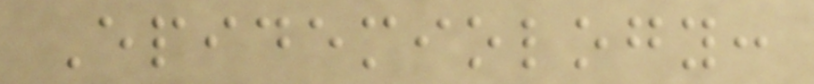Epidemiology:
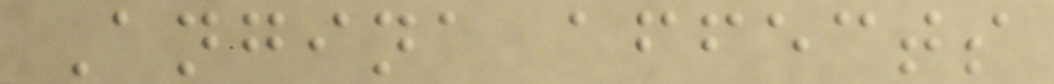Angina affects
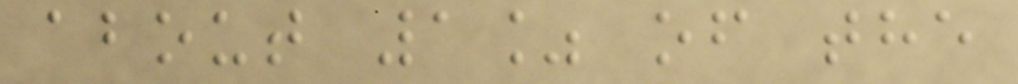about 1% of the
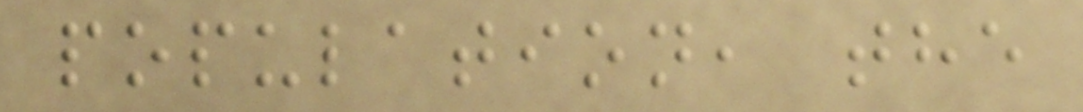population, the
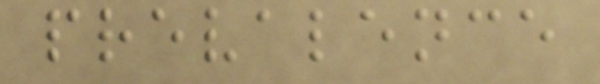prevalence
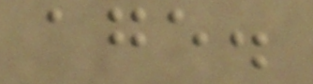age.
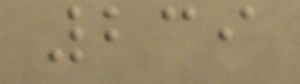239
